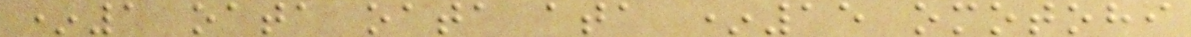*1 oata oata ata *15 omotohi
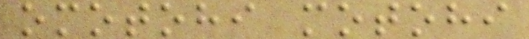omotohi motohi
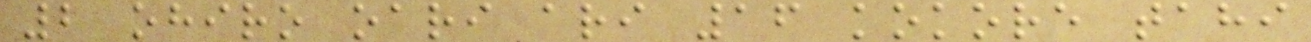2 ohiro oari ari 16 kokore tahi
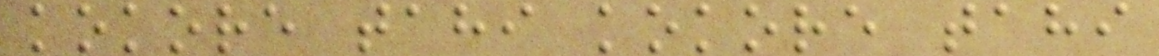kokore tahi kokore tahi
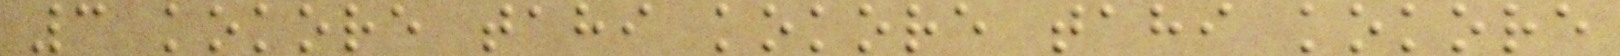3 kokore tahi kokore tahi kokore
